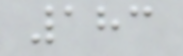183
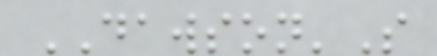DAWSON'S
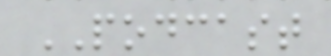PODCAST
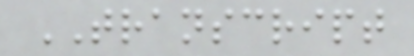TRANSCRIPT
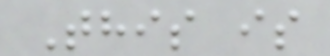This is
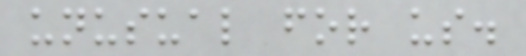unusual for us.
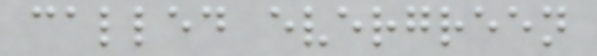called evergreen
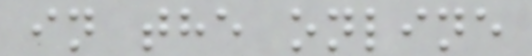in the online
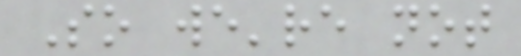So we're not
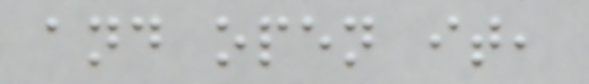and open it,
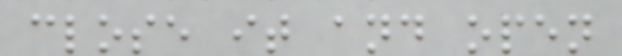close it and open
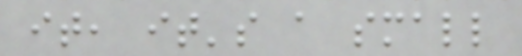it, it's a small
